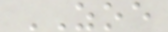ZOE
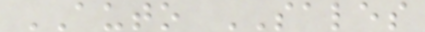AUTO SALES
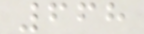668
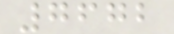7672
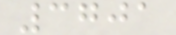3701
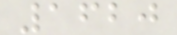1620
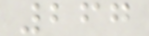267
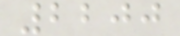2200
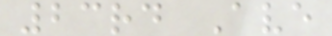23rd Ave
